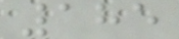185
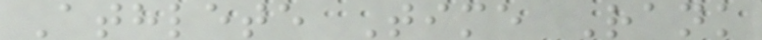Athlete Time Rank
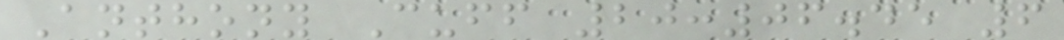Anthony Cuff 20:06.45 6
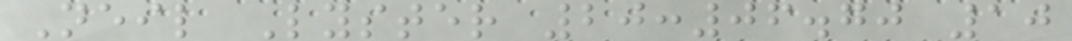Neil Lyster 20:06.70 10
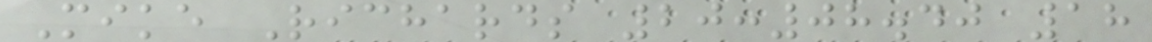Mike Richards 20:08.40 18
